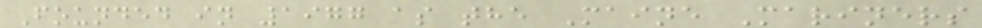Founded in 1977 as the Maine Mariners
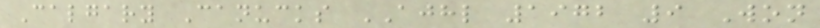Calgary Canucks AJHL 1972 9 Won
